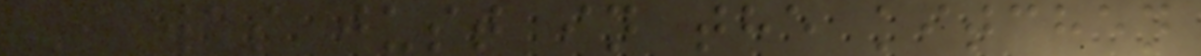I was just in the kitchen
